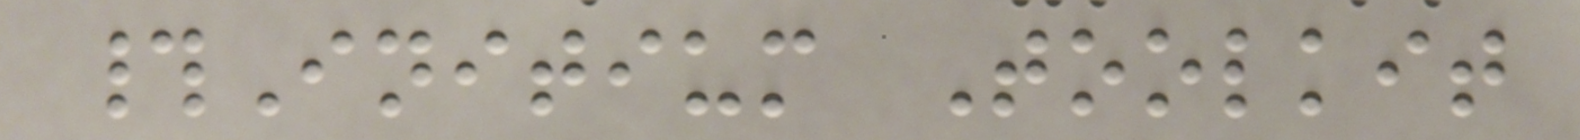#Initium Toolkit
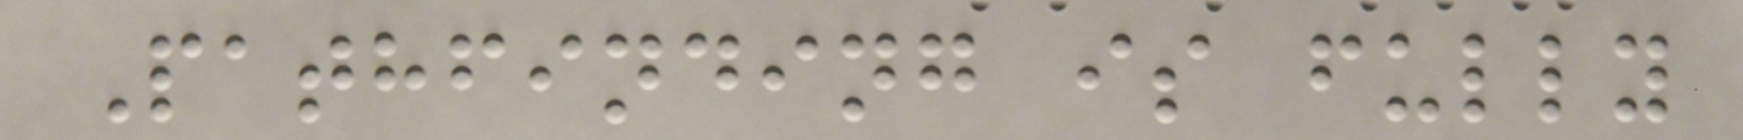Pathfinding is fully
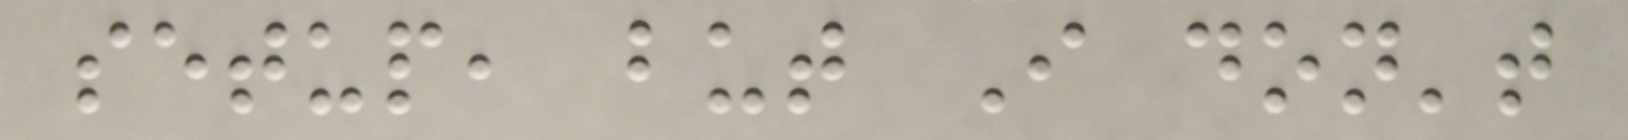setup, but I don't
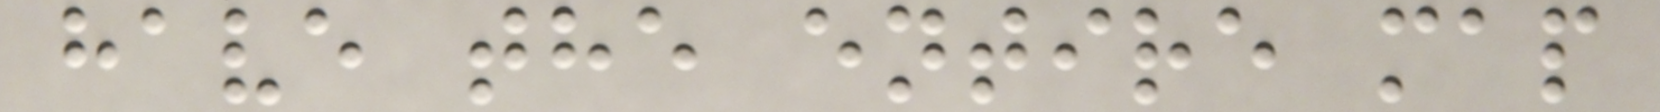have the entire map
